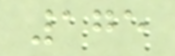175
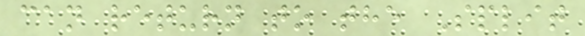can return to the Split
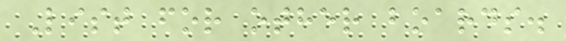List for other boards.
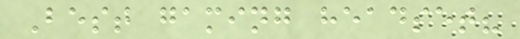Best gaming headset?
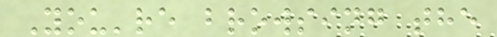You're browsing the
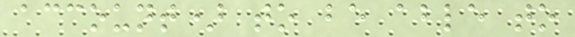account) to be able to
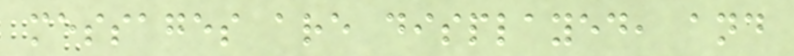messages are displayed, and
